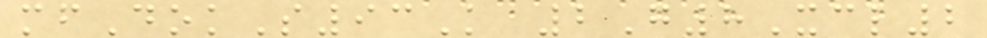mfDokS93K 2G8Xcl2
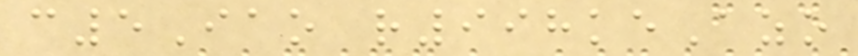c5Iao r998keAzo
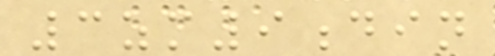3zm9din
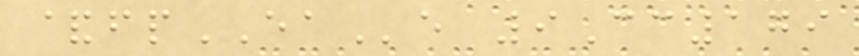&fpEAe 9Cc179
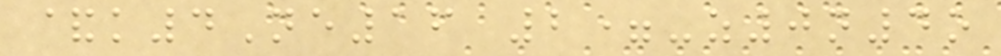&k4Ne16 2=-z0n4o
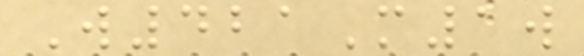W421M1w
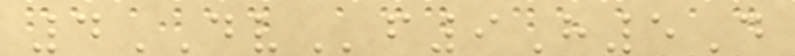4DVf9H5D
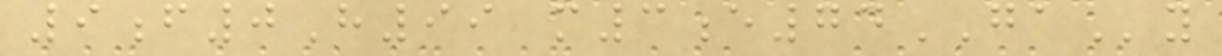9f0H99 m3e74GAy
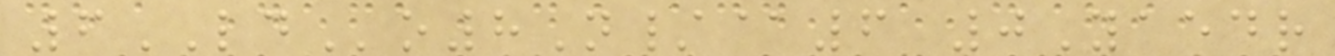6LDo8N/@6 0Yaedr
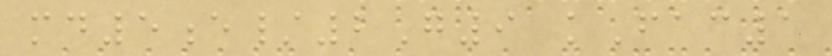md5e/2G9 kFac1
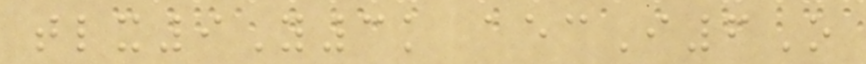tlx9Y3k aecI6O
